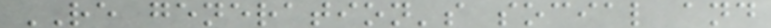RE generation's social and
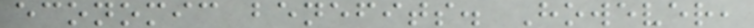economic benefits. However,
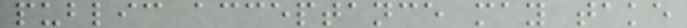public acceptance may take
